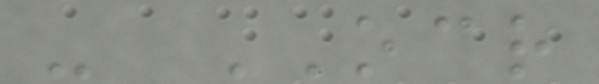- OCR
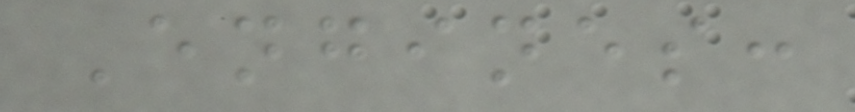Engines:
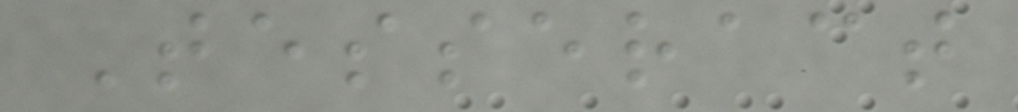Tesseract
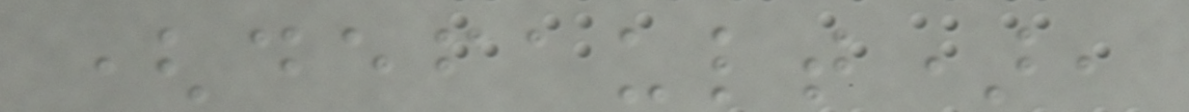(default),
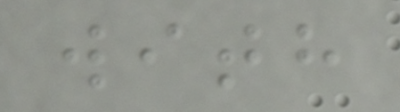with
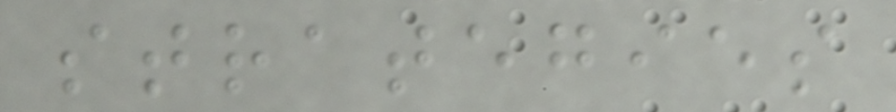strategies
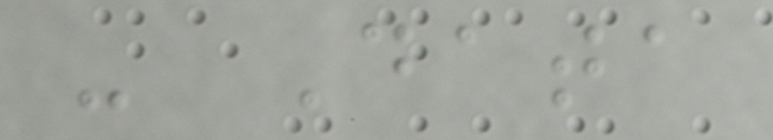- Data
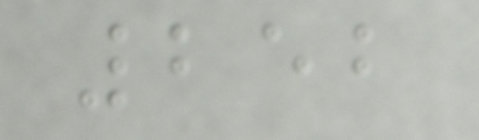252
